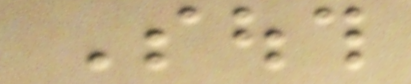South
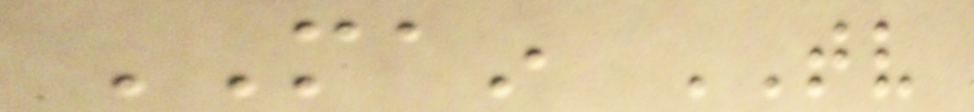MAIN TV
